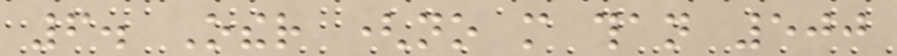6. Other (no more than 500
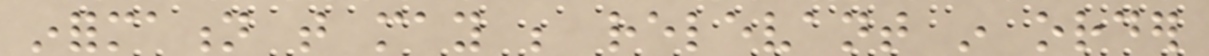information that may be relevant in order
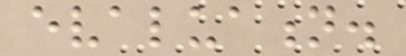evaluation.
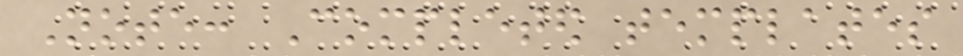Note: Completed templates
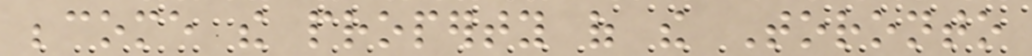become the property of the Toronto
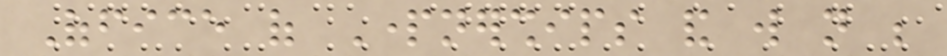Office of Partnerships and will not be
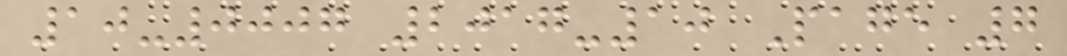10-0007 2017-10 Page 7
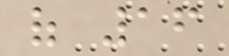of 16
